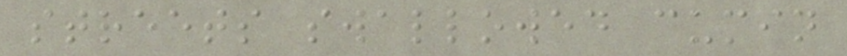streets swallowed cumin
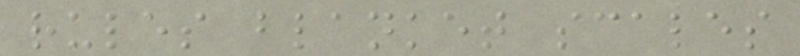rules blanket scales
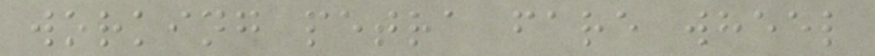working petra fare wheel
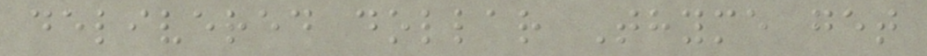delivered dollar Thyme get
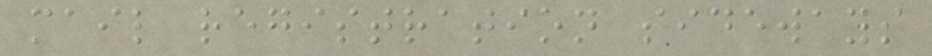mail registration sideways
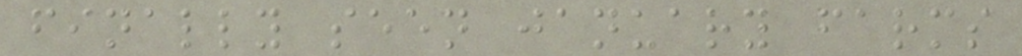finally seen january farms
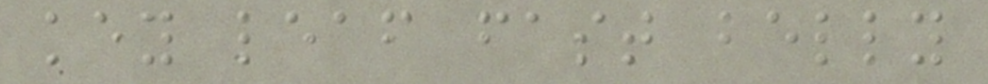key leaf fast belly
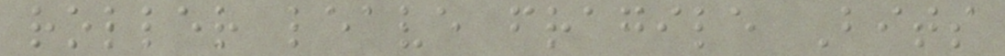roller leave fragile Bits
